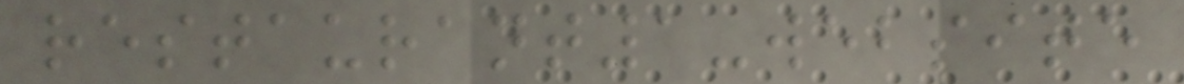restaurant1-website
